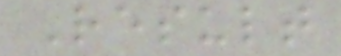Result
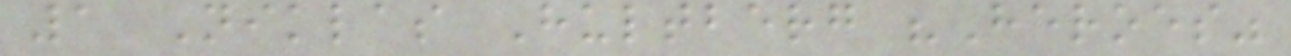1 Niklas Hultberg "Heroes"
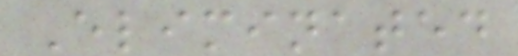Eliminated
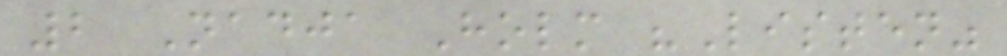2 Nadja Holm "Listen"
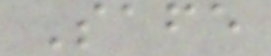Safe
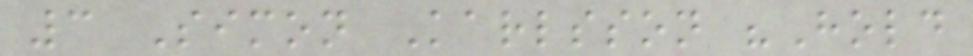3 Simon Karlsson "Hold
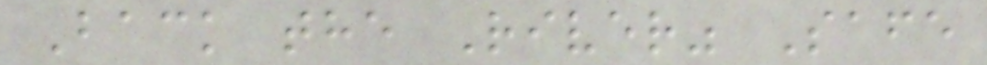Back the River" Safe
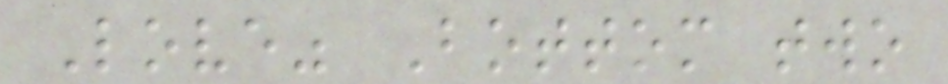Love" Bottom two
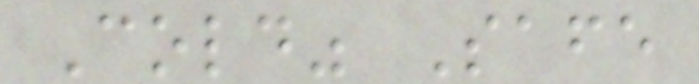Cold" Safe
